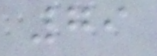79
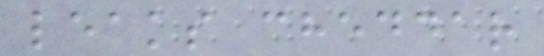leaks cheddar
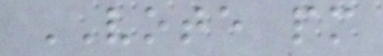VOTE pm
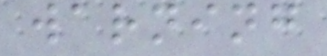warning
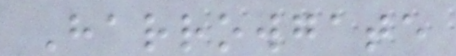Harrowgate
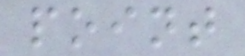point
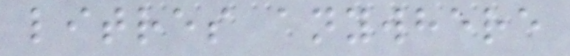litres anywhere
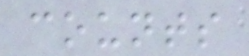counts
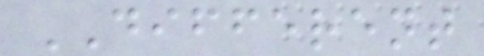DIFFERENT
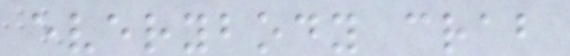everybody crab
